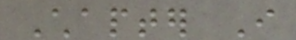Chapter I
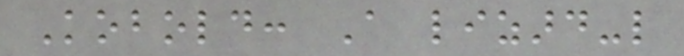Kobold: A lizard-like
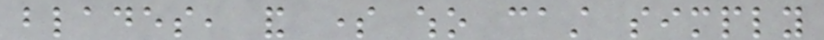blades, and some who cast simply
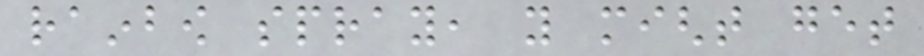rainbow spray, you might get
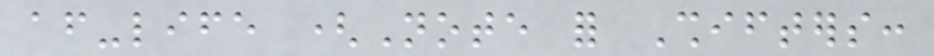after-life (Note for Shifters:
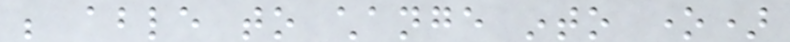be able to change into one)
